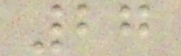27
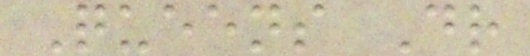Queens Dr
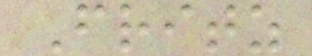Fritz
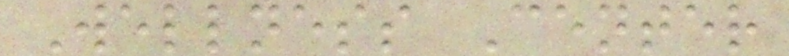Wellness Center
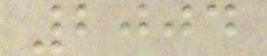2004
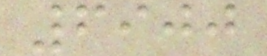6900
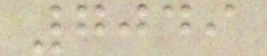7049
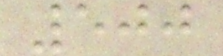500
